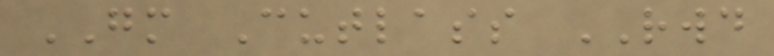GM Cutlass RWD
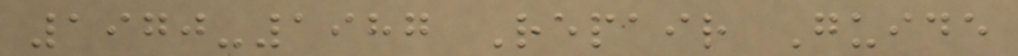1970-1987 Repair Guide
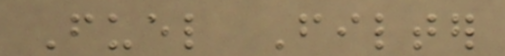Fuel Filter
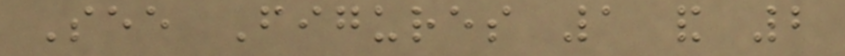See Figures 1 and 2
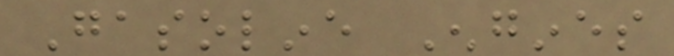Gasoline Engines
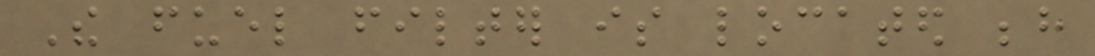The fuel filter is located behind
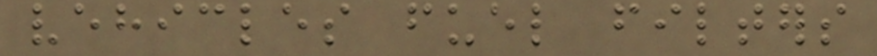vehicles fuel filters
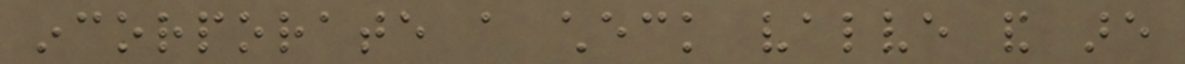incorporate a check valve and are
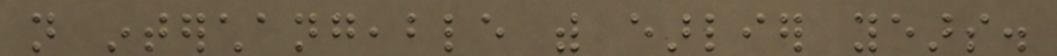not interchangeable with earlier years.
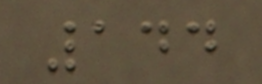144
